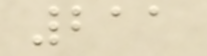211
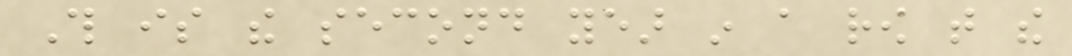This is the second year in a row that the
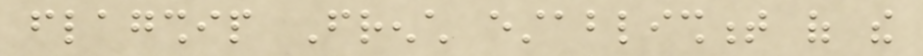flagship French establishment of the
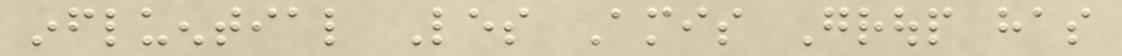influential Les Amis Group has
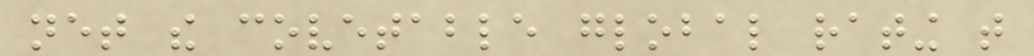net the covetable global rating that
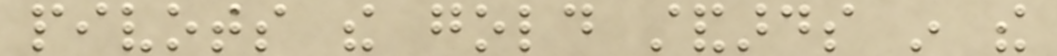pivots the gold standards in the
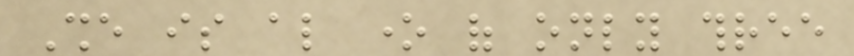She is also one of only three
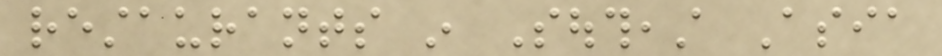restaurants in Southeast Asia
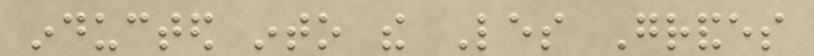inducted into the Les Grandes
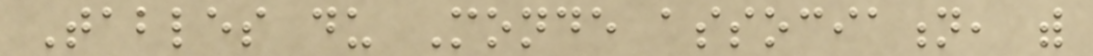Tables du Monde association, with
